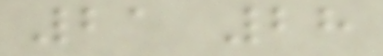21 28
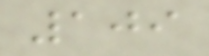109
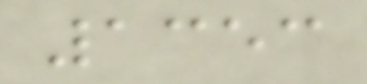1353
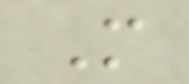M
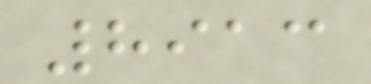8913
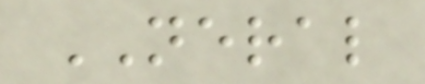NERAL
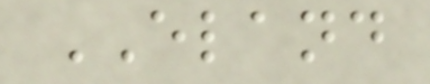ELAND
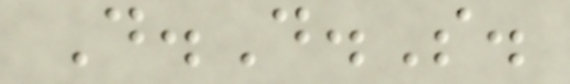D.D.S.
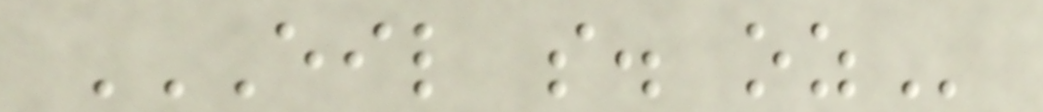EIL S. OZ
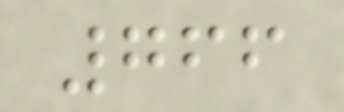766
